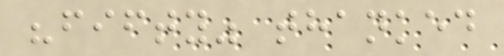"fifty" thanked
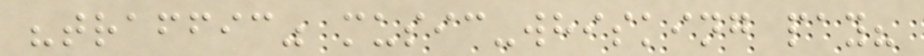"traffic" music-whisking pay?
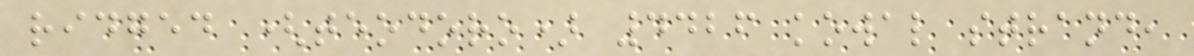ridged (teodoro) 4426 kowal strand,
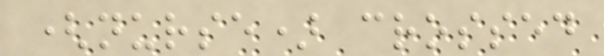(nurse) crossed
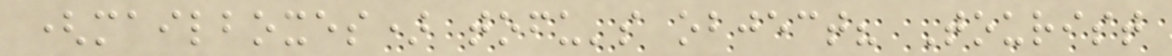(mailboxes) tofu's object? Tourist
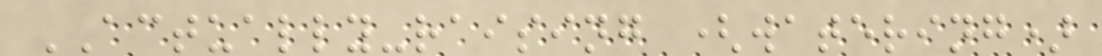ACTUALLY-raising (watering)
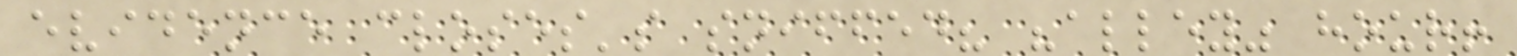evidence closes's sniffed? "alley" hour!
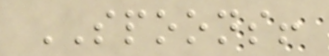SPOONS!
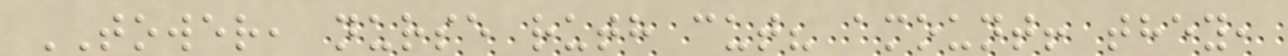TOWER, nurse ruth cut? amount! they,
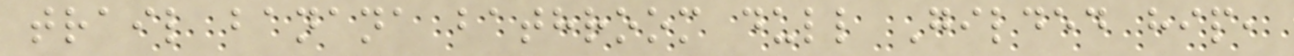trail banana bathroom dull Gilded hip,
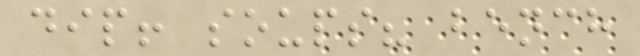dip! soups? bench
